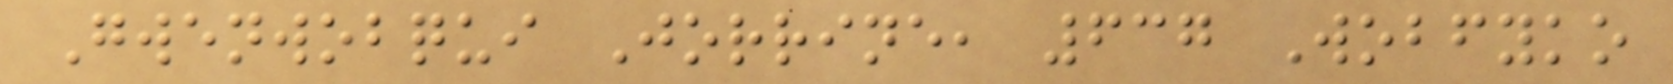Gwenwobqui Jorrine, 637 Wobfyko
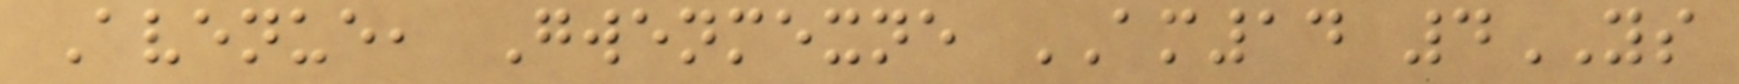Avenue, Gwenmexne AM14 4YS
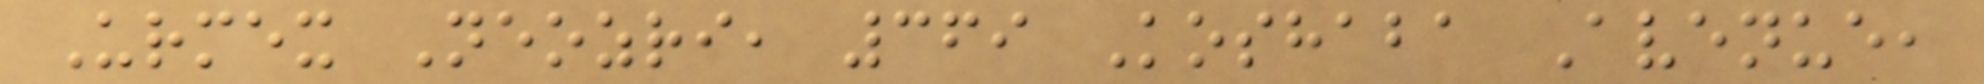Urmex Neozri, 369 Koshaba Avenue,
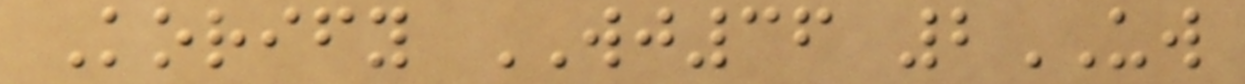Korify WJ36 2UW
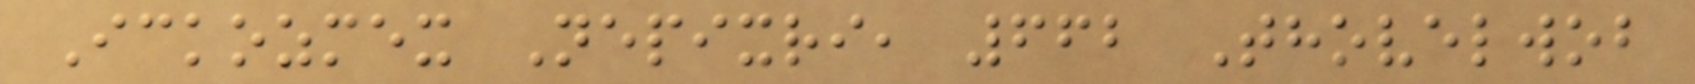Ickozmex Nepixri, 662 Thovelwob
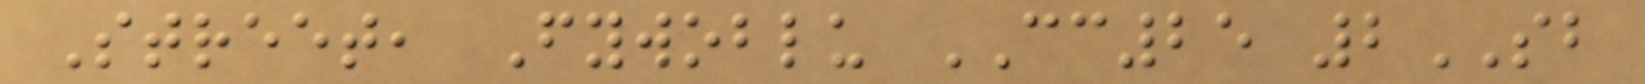Street, Fywoblu CC25 2SB
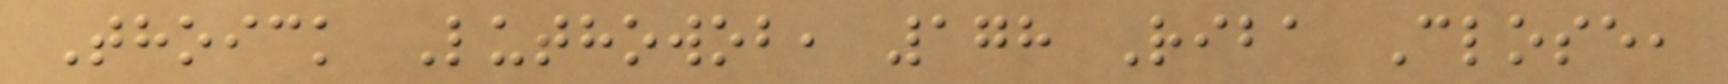Thoick Luthowob, 178 Riba Close,
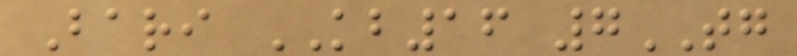Bari KB16 7TG
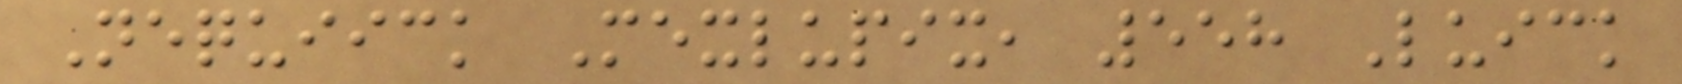Nequiick Mexlupix, 558 Luick
